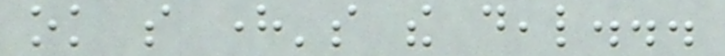ok so here's the deal...
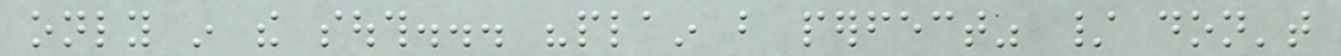only in the south... "plain but perfect" / don't
